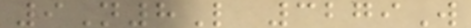9N8L 3279W
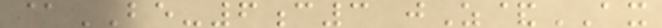@BE-6c3 jZ&AX
